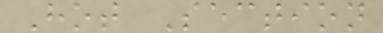Hot Section
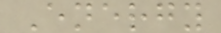Energy
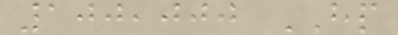100,000 HP
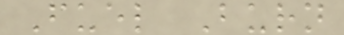Fuel Burn
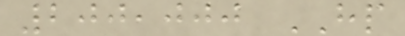200,000 HP
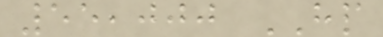55,000 HP
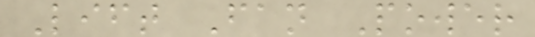Lift Fan Power
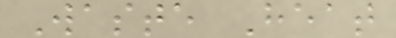Waste Heat
